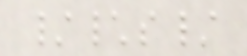/\s/
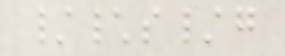/\s/g
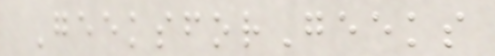GeeksforGeeks
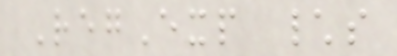RegExp \s
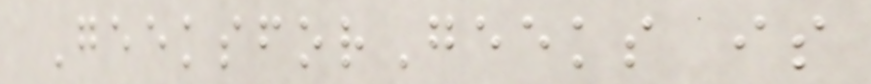GeeksforGeeks is
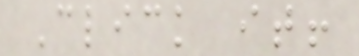Click it!
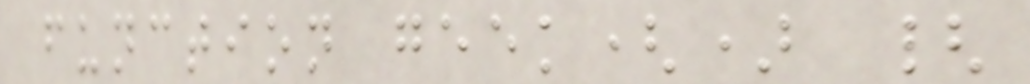function geek() {
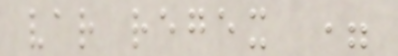var regex =
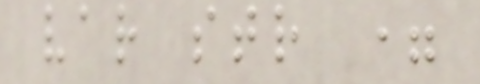var str =
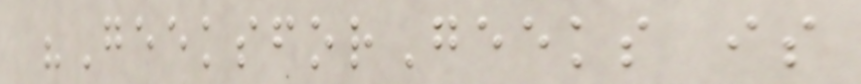"GeeksforGeeks is
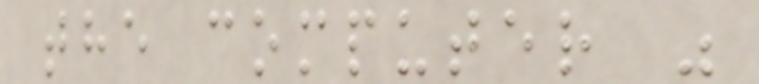the computer "
